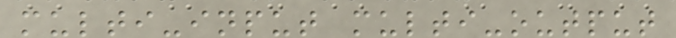multi-input multi-output
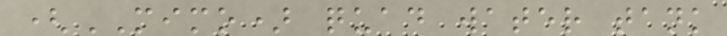(MIMO) quad water tank
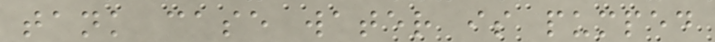tank case water is pumped
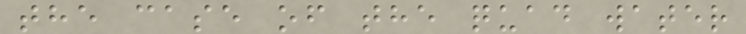the case of the quad water
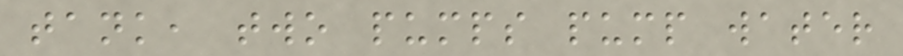tank, two pumps pump water
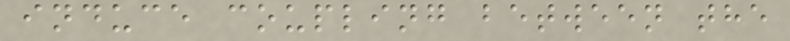induce coupling between the
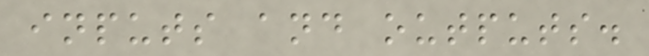inputs and outputs.
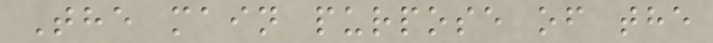The main purpose of the
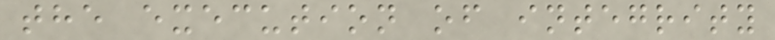the execution of integrity
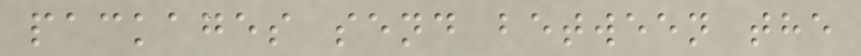packages send between the
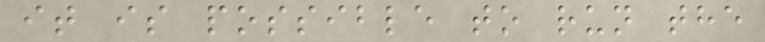it is possible to run the
